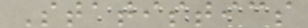Statistics
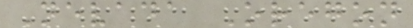Nevada Oregon
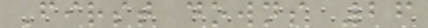First downs 26
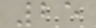25
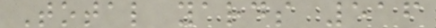Total yards 516
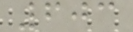603
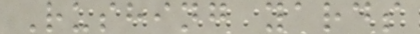Rushing yards
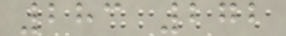283 272
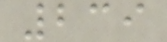239
